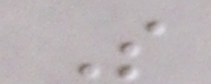So
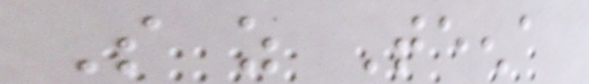So as Teena
